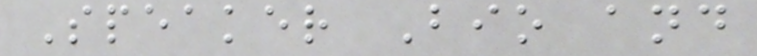Speaker Bio and
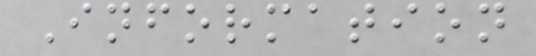Information
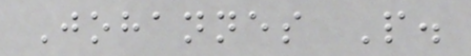Johannes P.
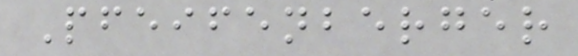Pfeifenberger
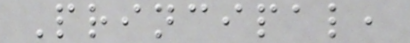Principal,
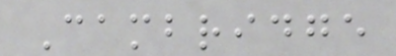Cambridge
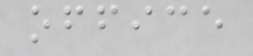office
